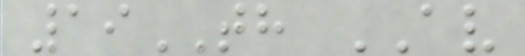19TH AV
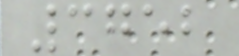3752
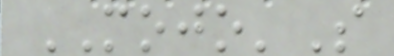MOJO'S
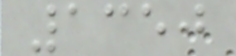1350
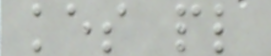kes pl
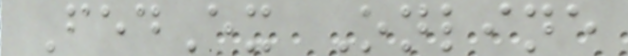FedEx Online
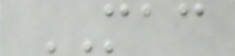MAC
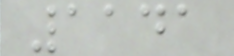1141
